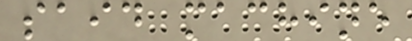said machine
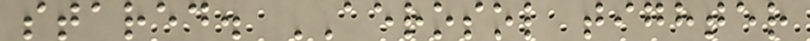stared. AEROSOL tighter
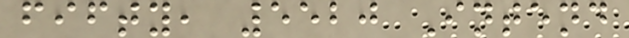fifty, 5520 Intend
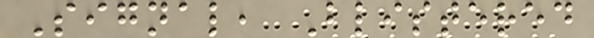Signal, Blistered
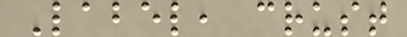Label, crust
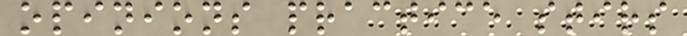opinions practice stirs
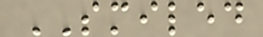SMILED
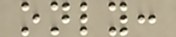only:
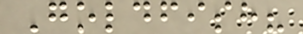Goldfish?
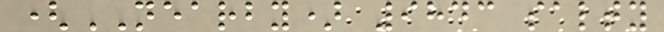(NEARBY) 9843 salty
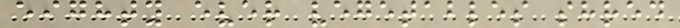eighty ever vegetables shred
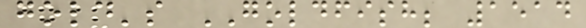gold's GOLDFISH; 1514
